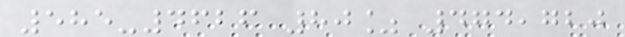585-4626 80% 474,720
